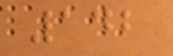142
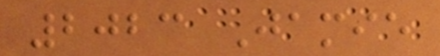2023 Jamie
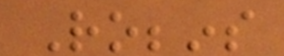Robbins
